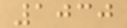1030
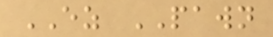EZ PAWN
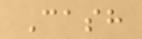Cash
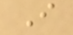I
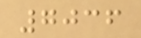7036
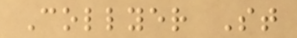Collyer St
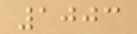1003
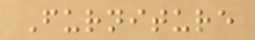Furniture
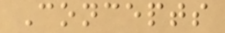Concepts
